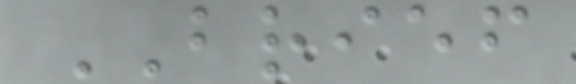BRIEF
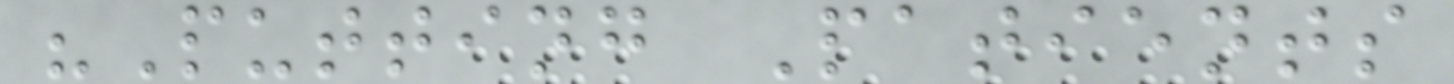"Putting Patients
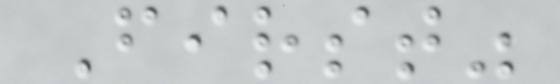First"
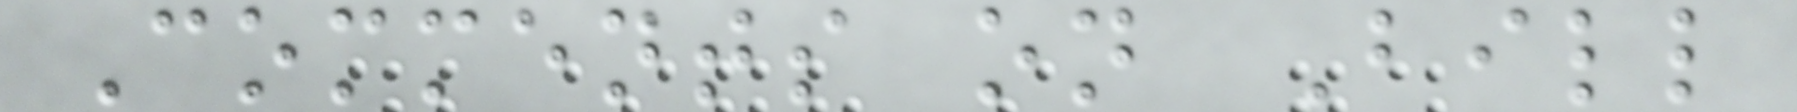Comments on Bill
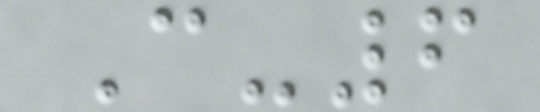C-6
